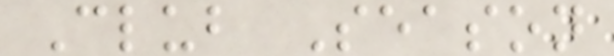Club Season
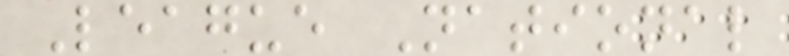League National
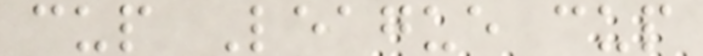cup League cup
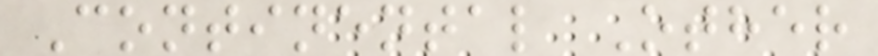Continental Other
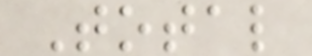Total
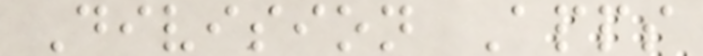Division Apps
